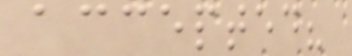accepted?
